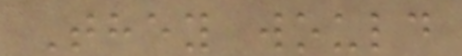They would
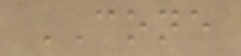CONE
